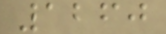1260
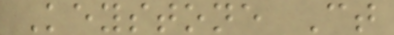Keystone Ct
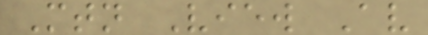Mtn View Av
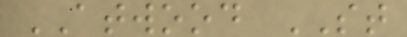ATWOOD ST
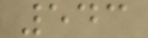543
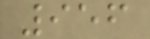956
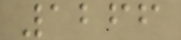1266
